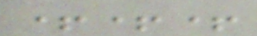+++
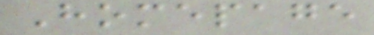Homepage
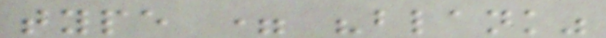type = "blank"
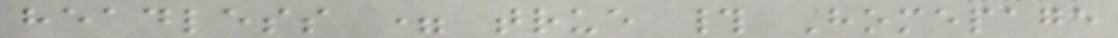headless = true # Homepage
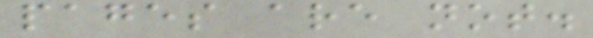pages are not.
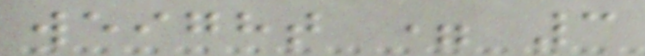weight = 3
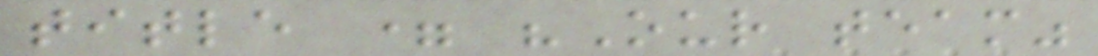title = "Our team"
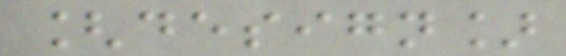[design]
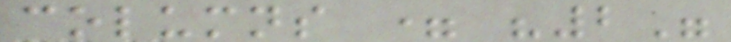columns = "2"
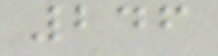246
